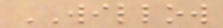WILLOW
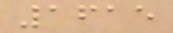1615
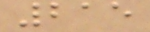215
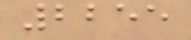2255
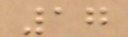17
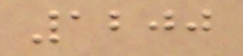1200
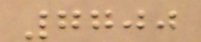7700
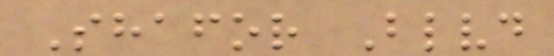Shafor Blvd
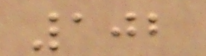102
